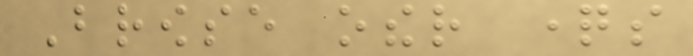Browse other questions
